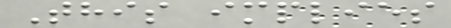This implies
